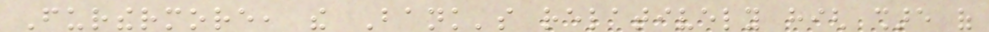Furthermore, the Bank's relatively high share of
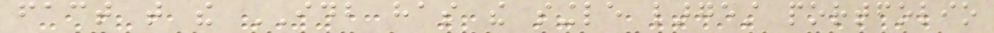fact that the IDB has the single largest portfolio
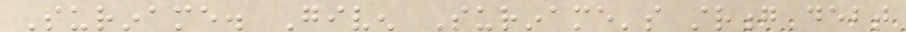Suriname. Given Suriname's strong debt
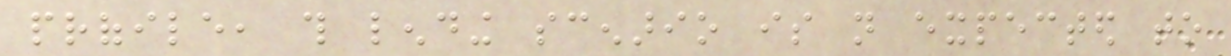profile, this lending scenario is not expected to
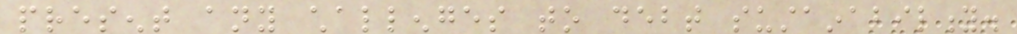present any challenges to debt sustainability.
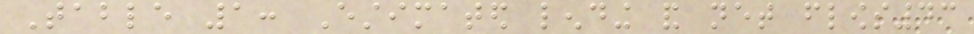Table 1: Estimated lending and net flows43
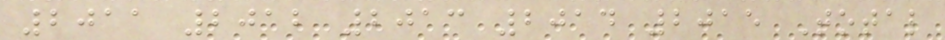2011 2012 2013 2014 2015 Total
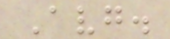Avg.
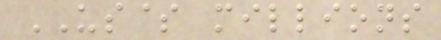US$ millions
